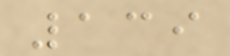139
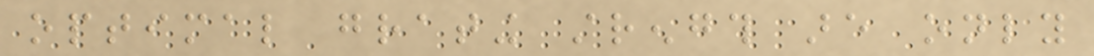optimal grating strength are only
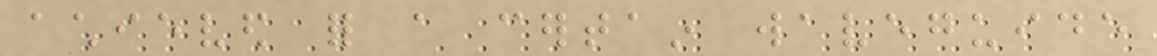achieved for a certain waveguide
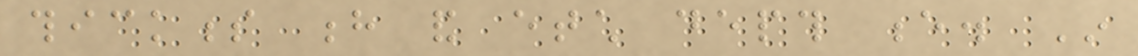thickness h and etch depth e. In
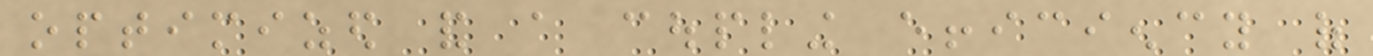optimized and a coupling efficiency of
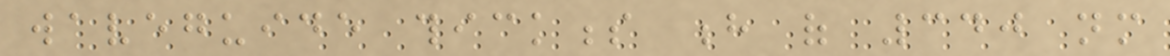waveguide thickness h of 340 nm
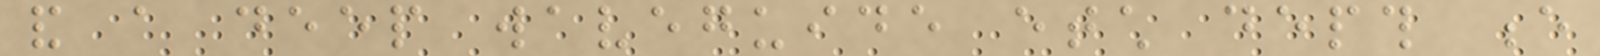and a deep waveguide etch depth e
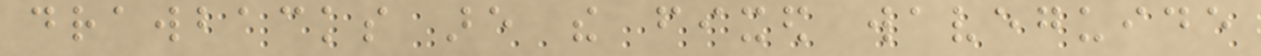drawbacks are the fixed waveguide
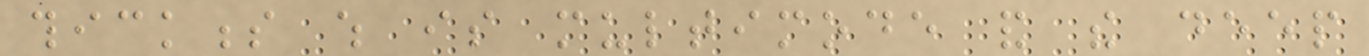thickness which is multimode and the deep
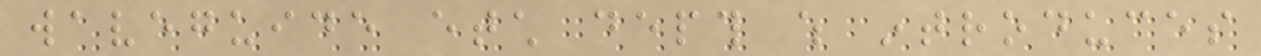waveguide etch depth which introduces
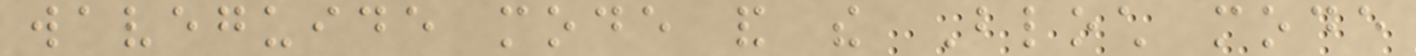waveguide mode and the Bloch mode
